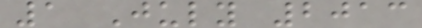1 July 2013
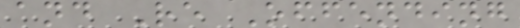and Re Offending
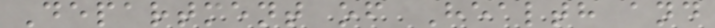Department of Health and
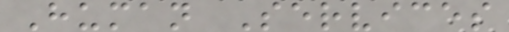Human Services
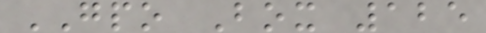GPO Box 125
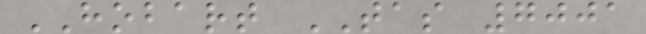HOBART TAS 7001
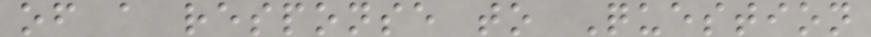of a response to Question
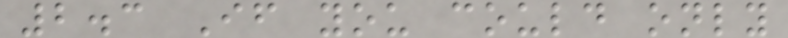2.3 If you could only
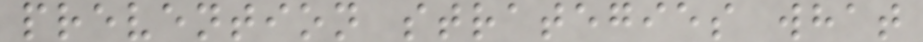prevention strategies what
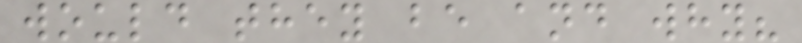would they be and why?
